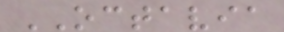OCTAVIA
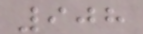908
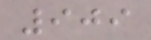909
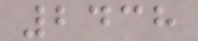2438
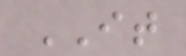IT
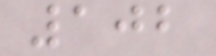102
